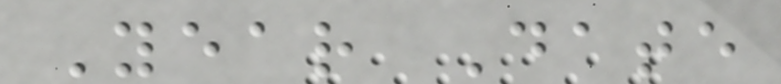Year Date
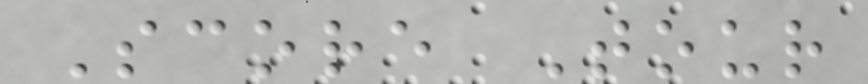Score Tour
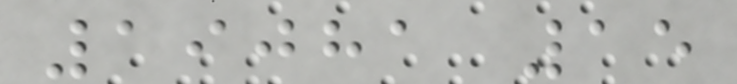19081 15
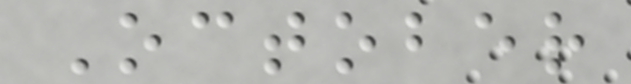October
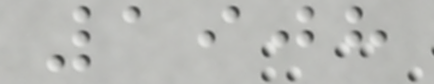1908
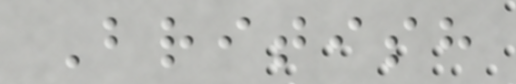British
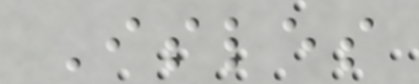Isles
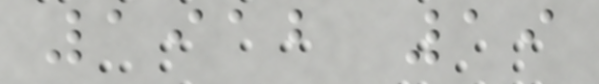1912 19
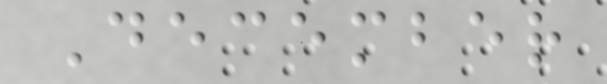December
